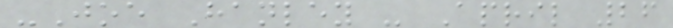-Joe Hanley - April 26
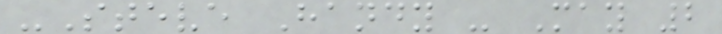-Steve Handy - May 2
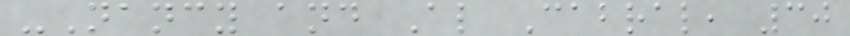-Nancy and Al Cabral, 30
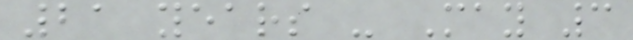21 years - May 3
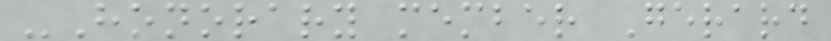-Honorary member Gerard
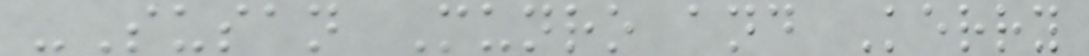-Susan Munro and Kerry
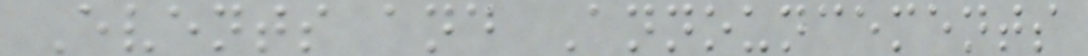Events and Announcements
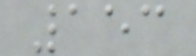153
